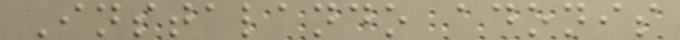Instalando adonis
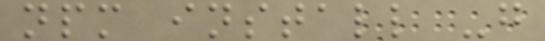npm install -g
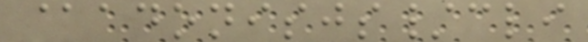@adonisjs/cli
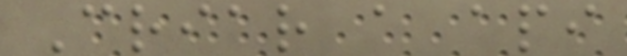Criar a api
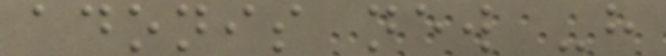adonis new -h
